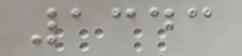1343
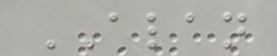ALAN
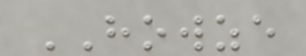HOWZE
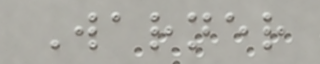Warner
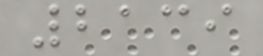2139
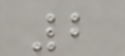2
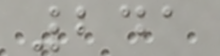241
